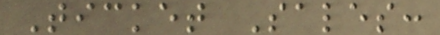Ticket Sales:
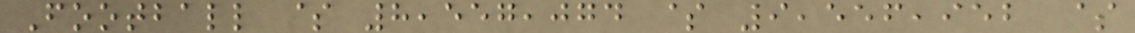Football $ 8,557,074 $ 9,556,952 $
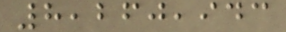8,260,943
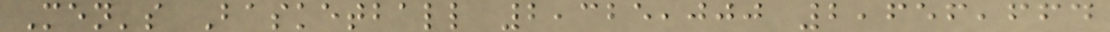Men's Basketball 2,325,000 2,656,664
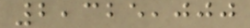2,325,000
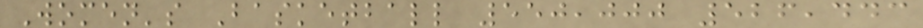Women's Basketball 550,000 526,443
